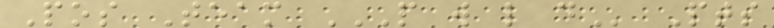Pos Team P W L D Pts
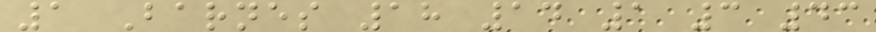1 Barnes 18 14 1 3 43
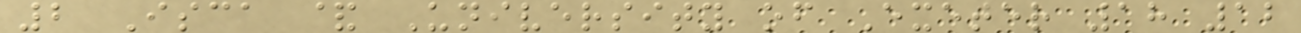2 Isca & University of Exeter 18 12
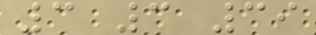3 3 39
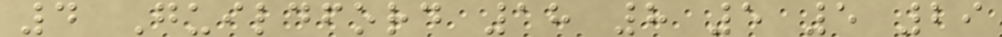4 Guildford 18 8 5 5 29
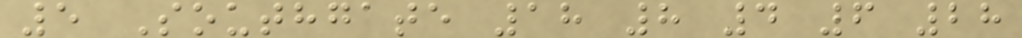5 Southgate 18 8 4 6 28
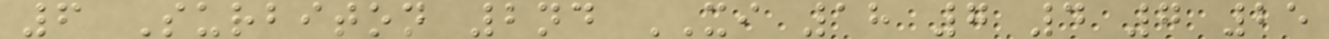6 Surbiton 2nd XI 18 7 4 7 25
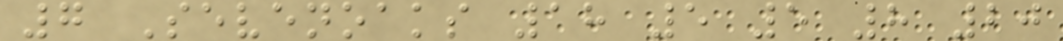7 Sevenoaks 18 5 5 8 20
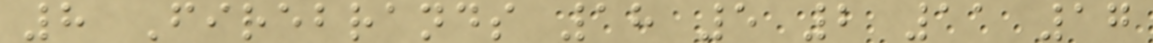8 Firebrands 18 5 2 11 17
